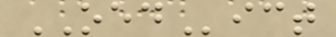OEDict
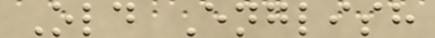Old English
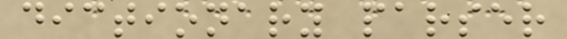dictionary parser
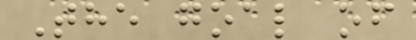The goal of
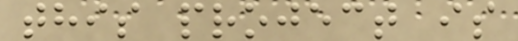this project is
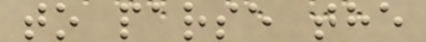to parse the
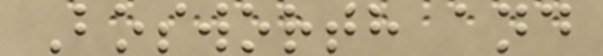Bosworth and
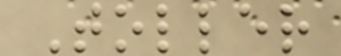Toller
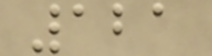121
